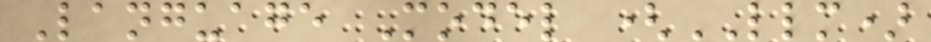Language Model (LLM)
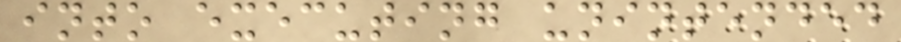into executing unintended
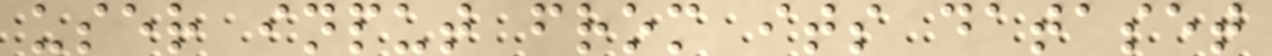user input from its dataset
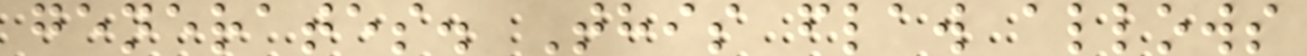generates. This flaw allows
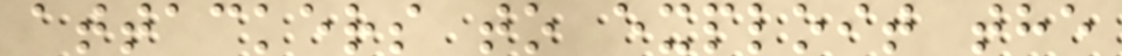attackers to exploit the
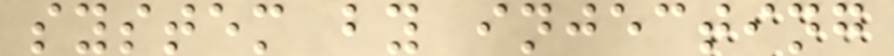system by injecting
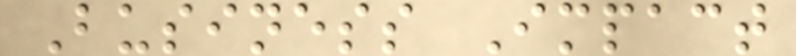Business Impact
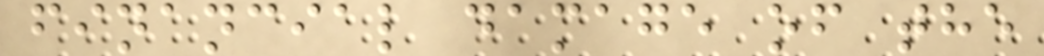financial damage of the
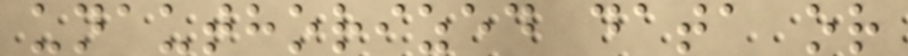unauthorized data or
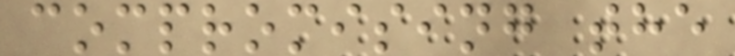compromising the
